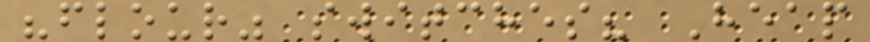"flour" switches? Heap
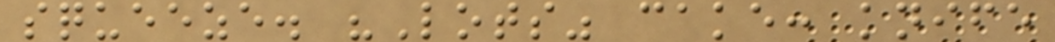squeeze. "Lots" cake: knife
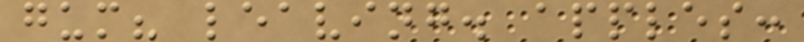gum? leaving. apples:
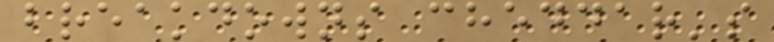breakdowns cheddar's
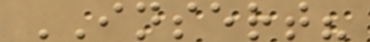INSERT?
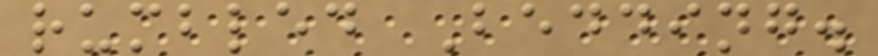rumbled Bedding.
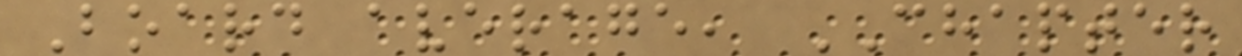Board average, CHAPTER
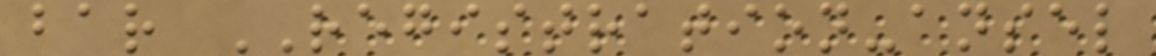bar REGISTRATION-ansel
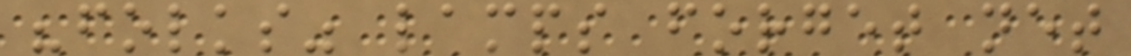"folks" lamps forget net
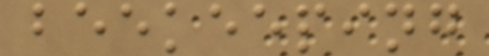beekeeping
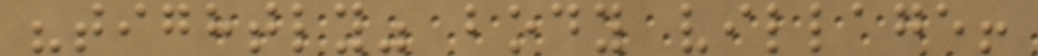"tightly" body village!
